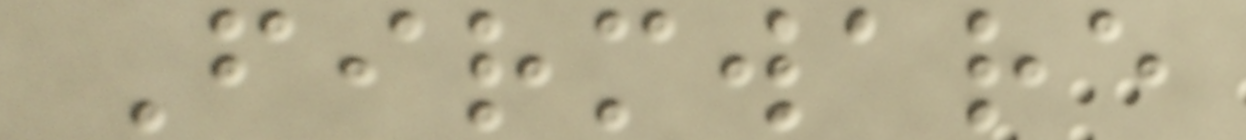Firmware
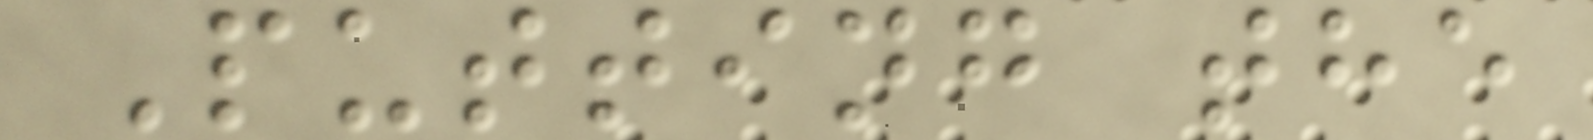Putting the
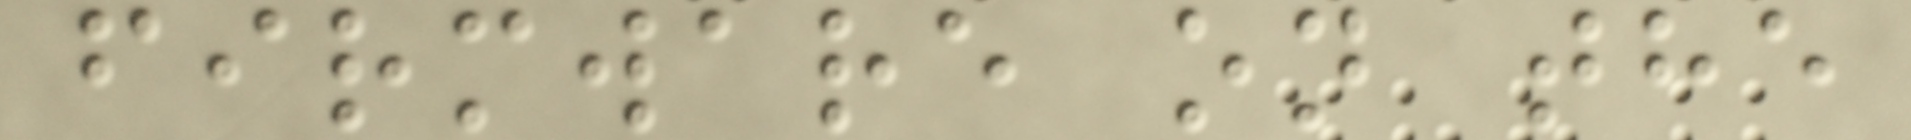firmware on the
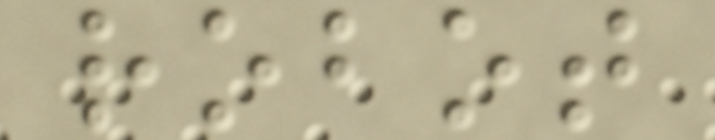robot
